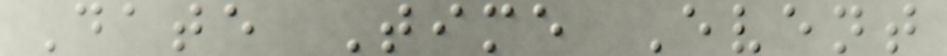Date Time Event
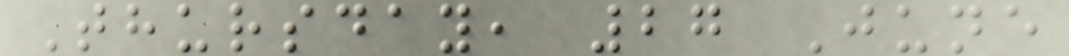Thursday, 27 June
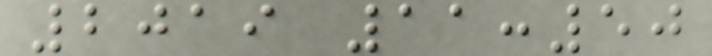2019 11:50
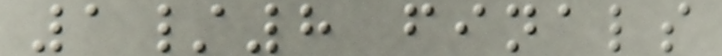1/8 finals
